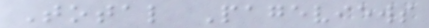Total Pageviews
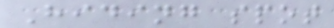Hiding spot
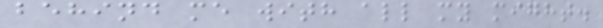behind me with all my might.
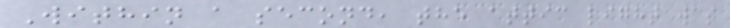Within a second, the attic light was
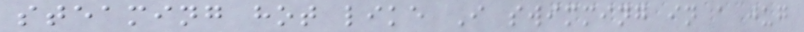steaming hot like I swimming in a jug
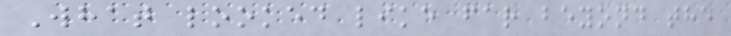What looked like far beyond the
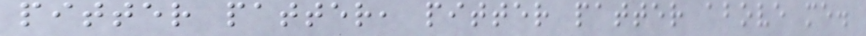pitter patter, pitter patter above me.
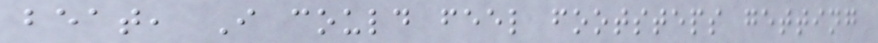beat, I could feel footsteps getting
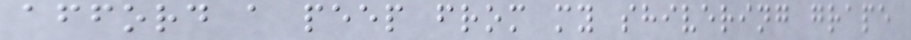afford a peep from my shivering grape
